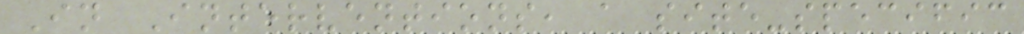In Interventions, a site-specific
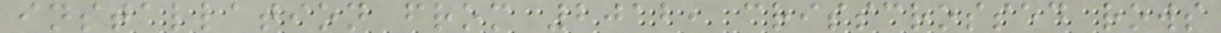installation from 2012, crisscrossed rows
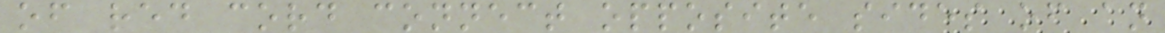of red cord connect opposite sides of an
